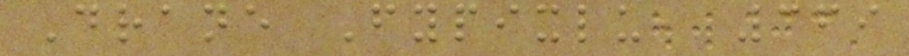Drane Fypixlu, 369
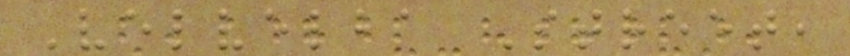Velvelba Street,
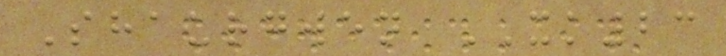Shaurgwen XK23
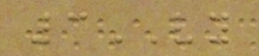3VY
